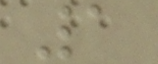1
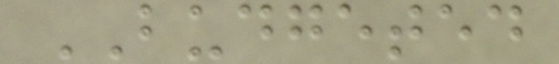BUDGETED
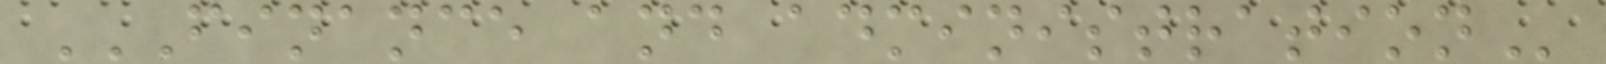FINANCE AND ADMINISTRATION
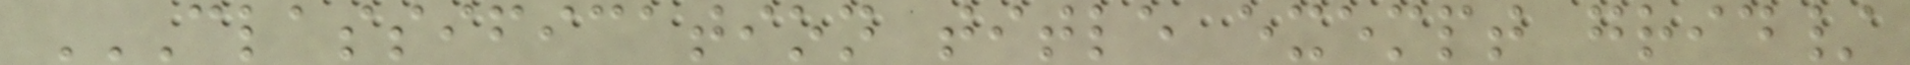CLASSIFICATION TITLE EXEMPT GRID/
